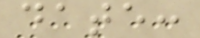date:
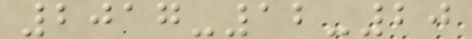2017-12-20
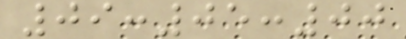09:05:00
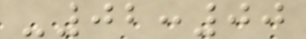-02:00
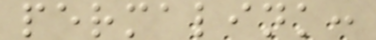permalink:
